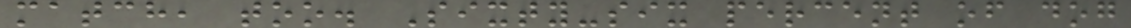match, too. Sixty-six percent of dog
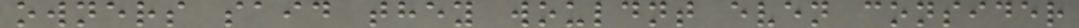owners said they wouldnt even consider
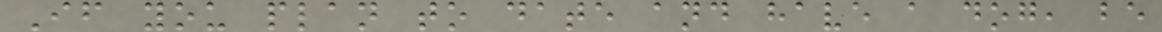If you plan to date and have a dog, be
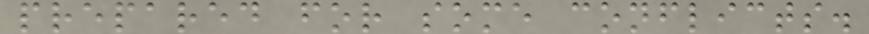prepared for some conflicts.
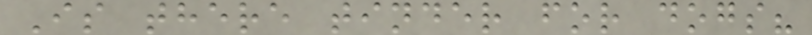Is there tinder for dogs?
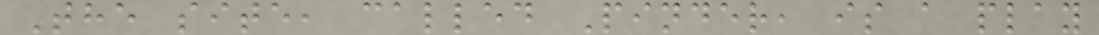The site, called Pinder, is a play
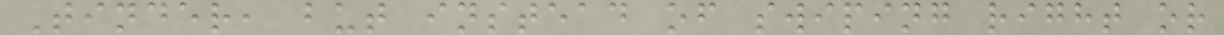Tinder, but instead of swiping right or
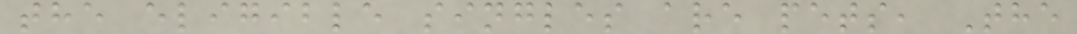the eligible singles are pets, The
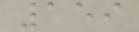159
